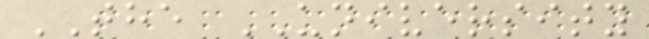THE UNIVERSITY
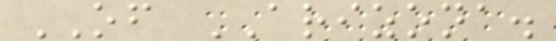OF ARIZONA.
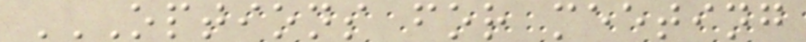OPTIONS FOR MEETING
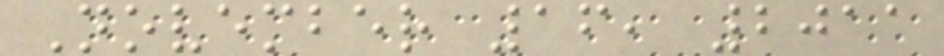November 16, 2011
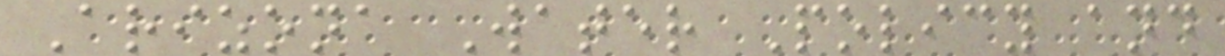Arizona Water Policy and
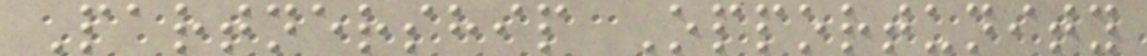Partnership Opportunity
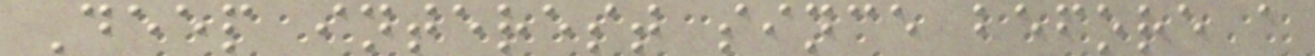Deep interest since before a
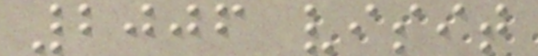2006 visit
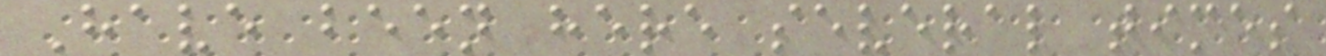Have been here several times
